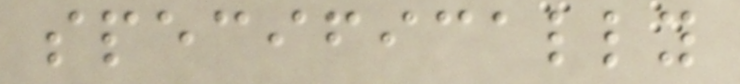specifically
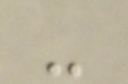-
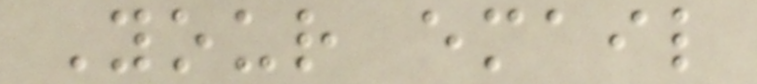Your email
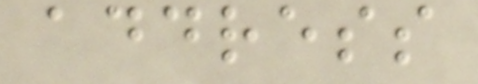address
